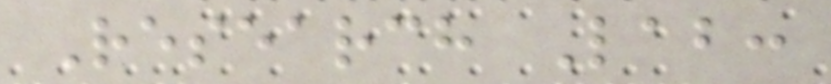Research Lab:
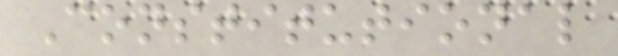Constitutional
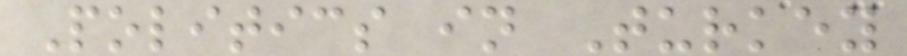Politics in Turkey
